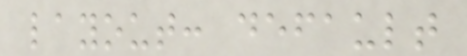layout: default
